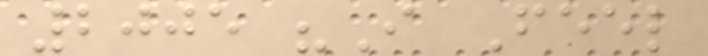2005 "I Feel
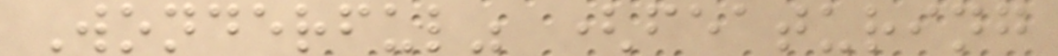Wonderful" (featuring
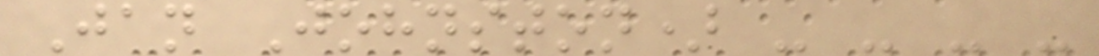Jan Johnston) - - - -
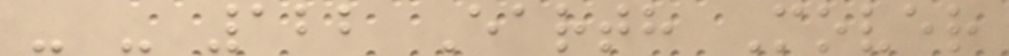- - 122 Earth Mover
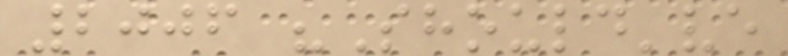2006 "Should've
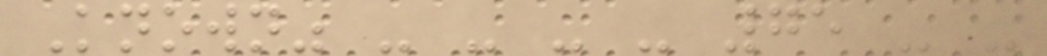Known" - - - - 75 - -
